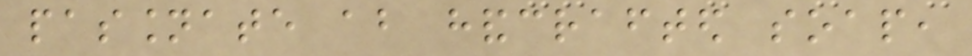passionate about handcrafted soap,
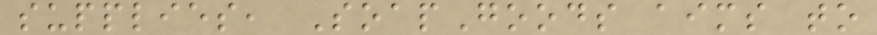supplies, SoapGoods aims to
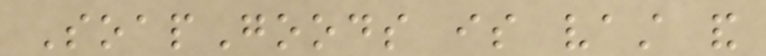SoapGoods is vast and
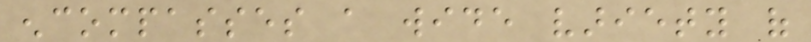encompasses a wide variety of
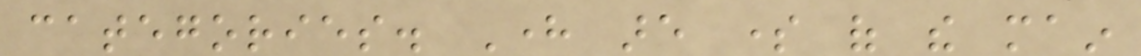categories. Here are some of the main
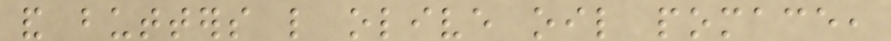and butters like olive oil pomace,
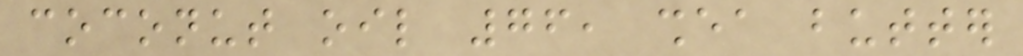coconut oil 76, shea butter
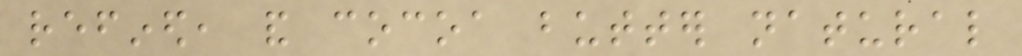refined, and cocoa butter natural
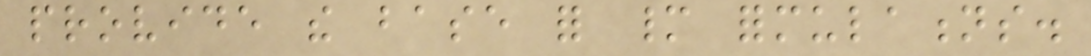provide the base for many formulations.
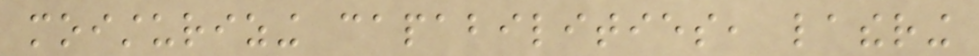moisturizing capabilities, lathering
